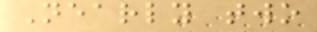Nearly two
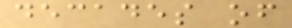decades of
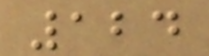124
